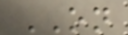ON
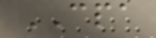CPA
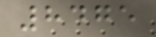8475
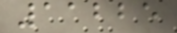11225
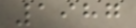1987
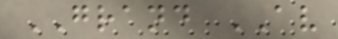GRAND AV
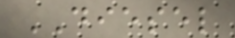DIESEL
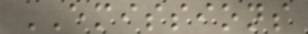EMISSIONS
